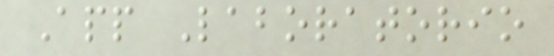App Laboratorio
